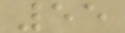55
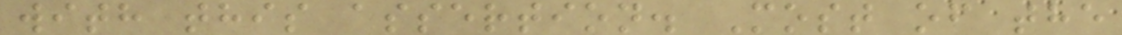with this assertion. Most of the
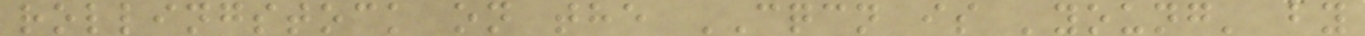rollingstock on the CQCN is 'young' by
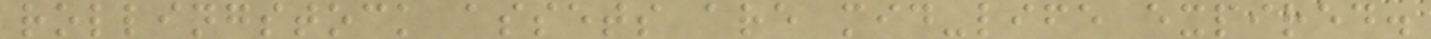rollingstock assets are mid-life expired.
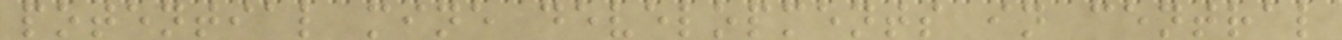potential mine developments in central
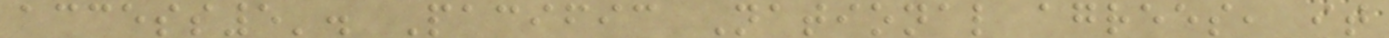access5'. Pacific National agrees, it
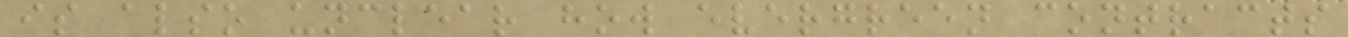is also unclear how evergreen contracts
